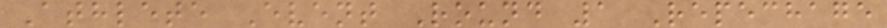Athlete Event Round 1 Repechage
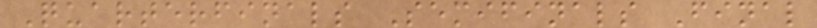Quarterfinals Semifinals Final
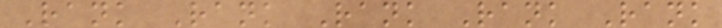Rank Rank Rank Rank Rank
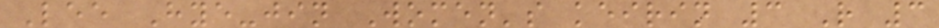Lee Hye-jin Women's keirin 3 R 3
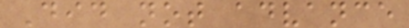Did not advance
